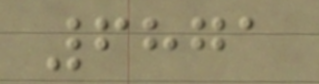6871
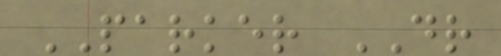PARKER DR
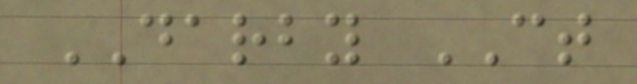DARBY CT
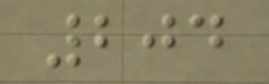204
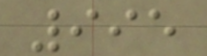995
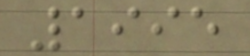1995
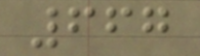667
